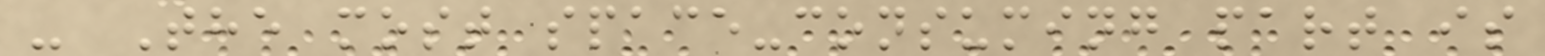- The most space-consuming part is
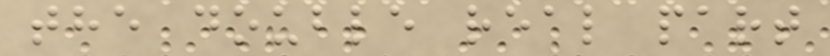the double real part
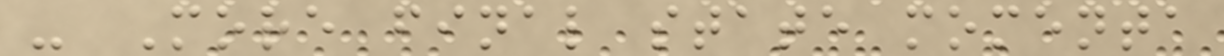- More final state momenta
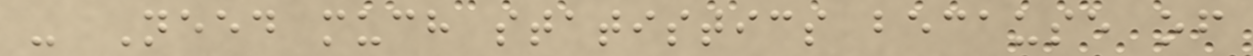- Need much statistics because of
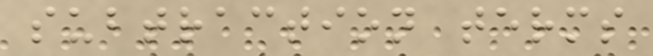subtraction terms
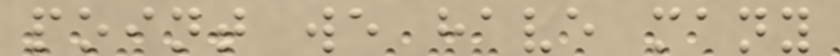point we have many
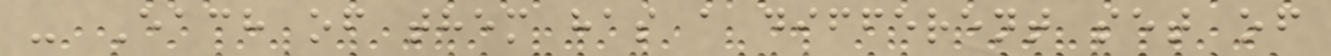- Each of them has a different set of
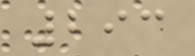293
